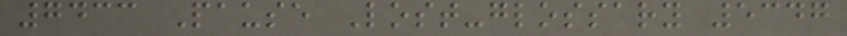7433 Pause Lost-glossary 5347
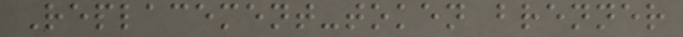Replacement-token brenner
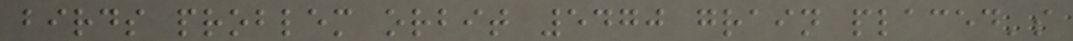birds problem orbit 5470 grain placed's
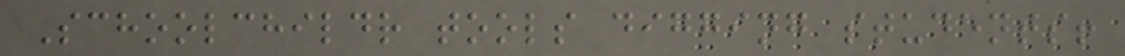Schoolchildr tools digging students!
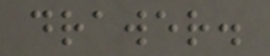drawer.
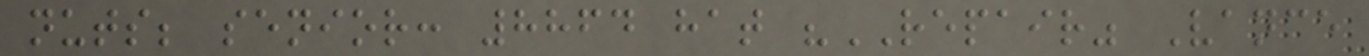nuts; senior: 8864 hat "REPAIR" Vance
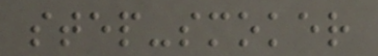step-smoker
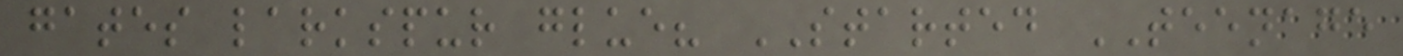gates larkspur glue? STARTED TEENAGE
